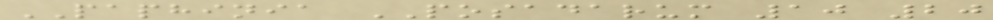PAPHINIA POSADARUM 10 20
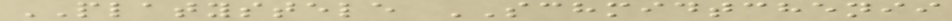PLATYSTELE SCHMIDTCHENII
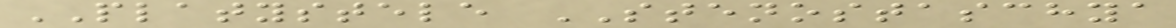PLATYSTELE STENOSTASCHYA
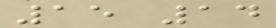15 14
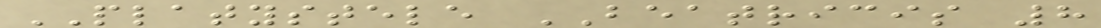PLATYSTELE BEATRICIS 8
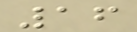16
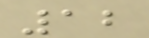12
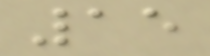15
